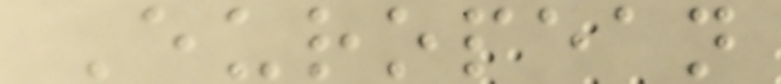European
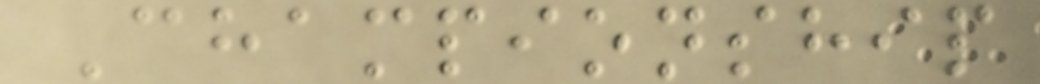Championship
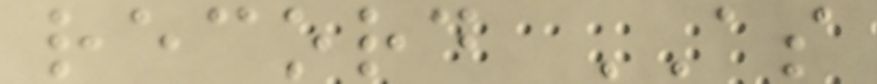record AS
